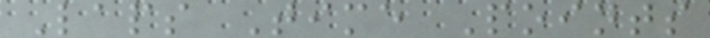Laps Time Points
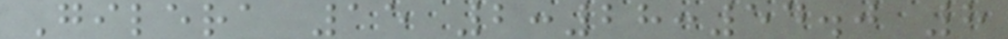Gilera 15 2:28:54.0 8
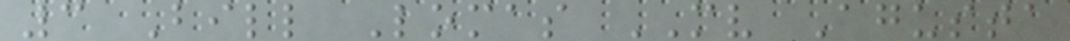3 Bill Lomas MV Agusta
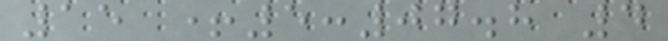15 +5:07.8 4
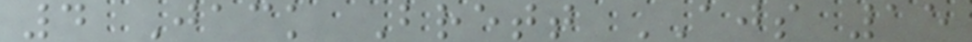4 Jack Brett AJS 15
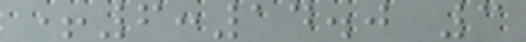+6:14.0 3
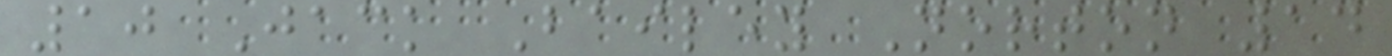10 Jack Bailey Norton 14
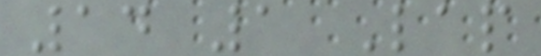14 1 Lap
